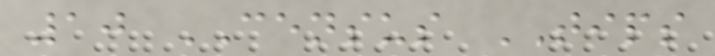10 CENSUS TIPS
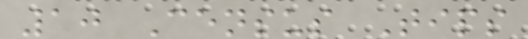10 Census Tips
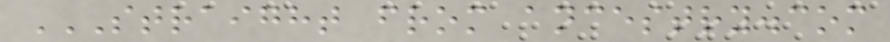STRAIGHT FROM ANCESTRY.COM
